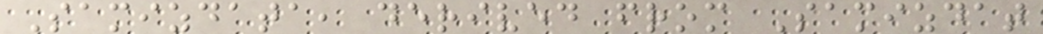Samizdata, derived from Samizdat
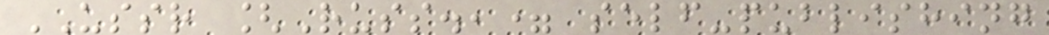USSR [Russ.,= self-publishing
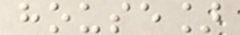house]
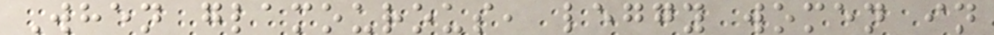When glamourous, leggy women in
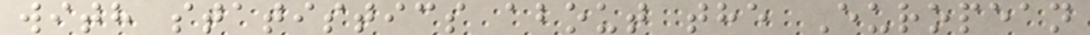with statistics about the European
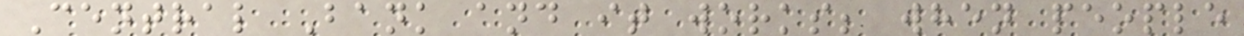Central Bank and it works; when people
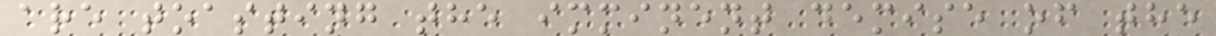are toasting the imminent demise of the
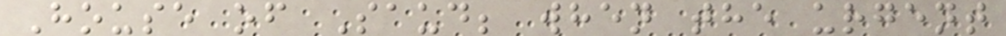House of Saud; when the urgent
